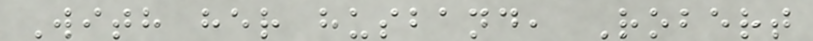With her husband, Robert
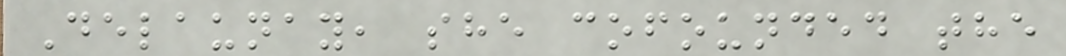Delaunay, she cofounded the
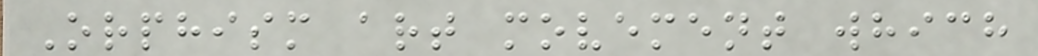Orphism art movement which
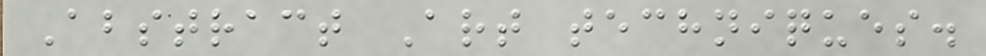Abstract Art techniques.
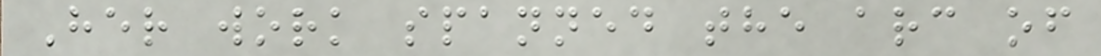Her work spanned the arc of
